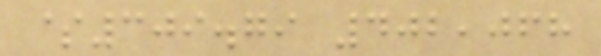$309.79 402,068
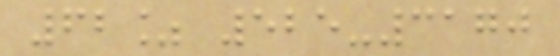62% 525-3170
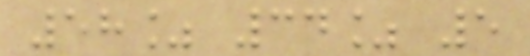58% 34% 5
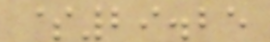$29.25
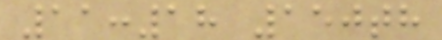11:18 150th
